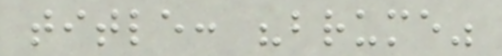title: "brume"
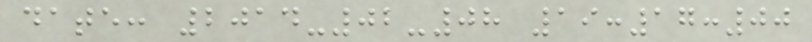date: 2014-02-08 19:17:00
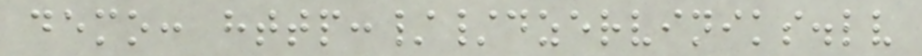demo: http://dzerviniks.lv
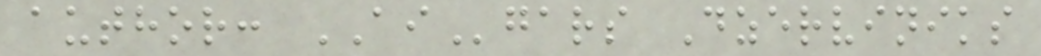author: AIgars Dzerviniks
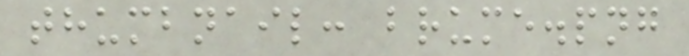thumbnail: brume.png
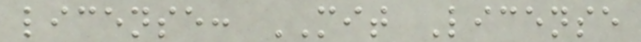license: MIT License
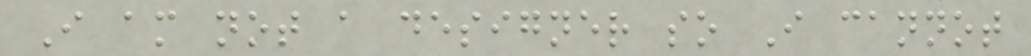I am not a designer so I cannot
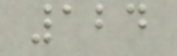124
